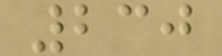230
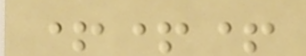+++
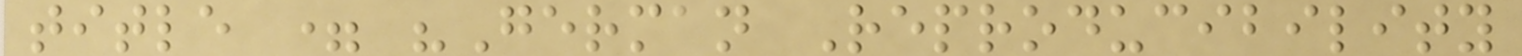title = "German Reproducibility
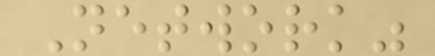Network"
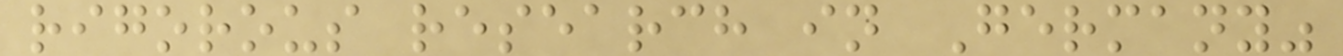rigorous research in Germany"
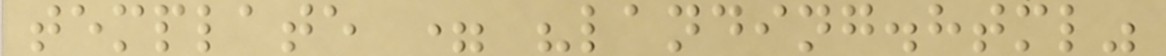template = "landing.html"
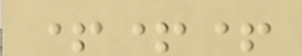+++
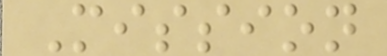Mission
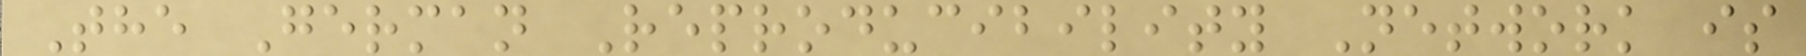The German Reproducibility Network is
